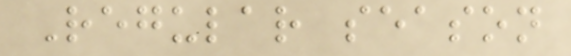Regular season
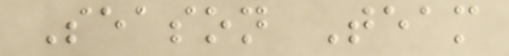Season Team
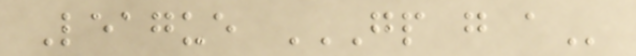League GP G A
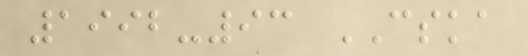1992-93 CSKA
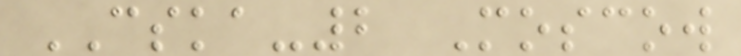CSKA-2 Moscow
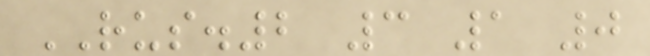RUS.2 3 1 0
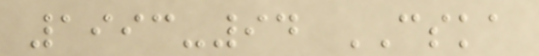1993-94 CSKA
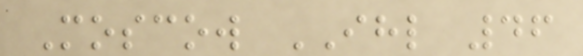Moscow IHL 46
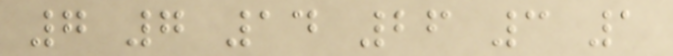7 7 14 26 3 1
